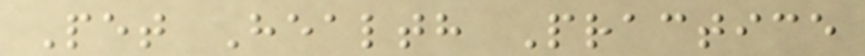Pet Health Practice
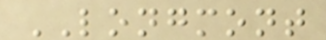LONGMONT
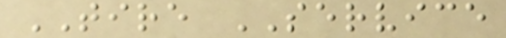TIRE SERVICE
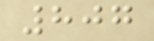807
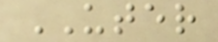UTER
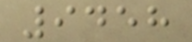9458
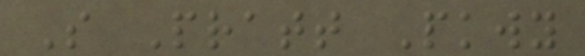S Pratt Pkwy
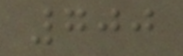700
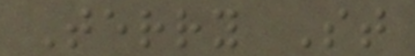Terry St
